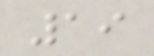19
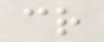cr
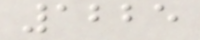1225
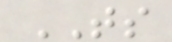TS
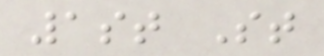1st St
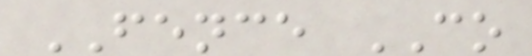FENCE CO
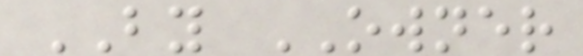BY OWNER
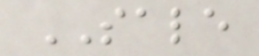SALE
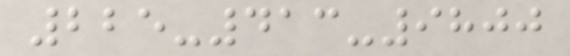225-413-9800
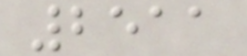2511
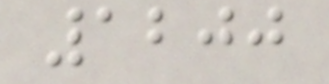1200
